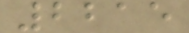2215
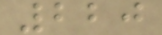220
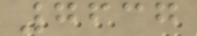7637
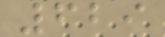629
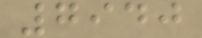7940
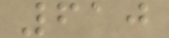610
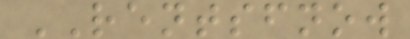RENTSFNOW
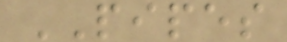PIPES
